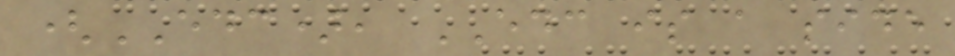(EDC), EDC is a side
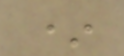*
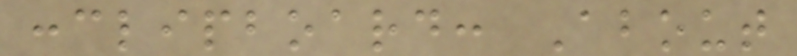:clipboard: About
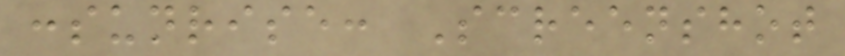:sunrise: Screenshot
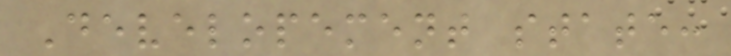Developement state:
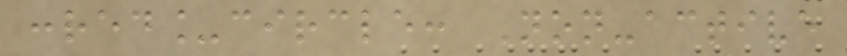:red_circle: Non-active
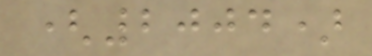(2004)
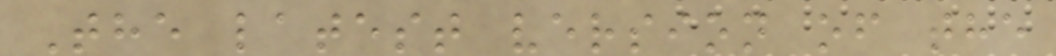The latest version of the
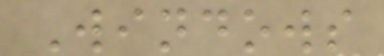Windows
